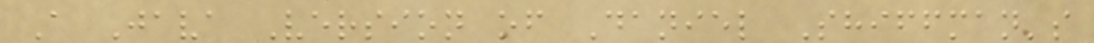A Java Version of Daniel Shiffman's
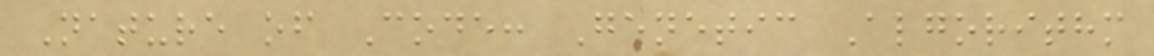Nature of Code: Genetic Algorithm
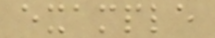example
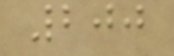200
